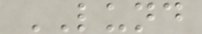LUND
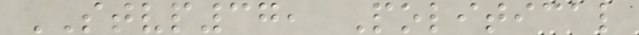STVP37, Political
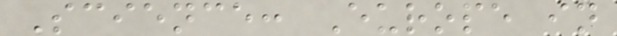Science: Europe in
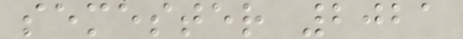semester 2021
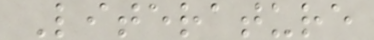Literature
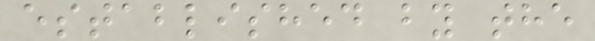established by the
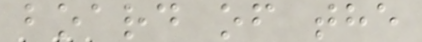board of the
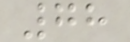78
